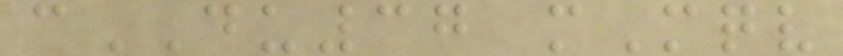cDU37 mMqv
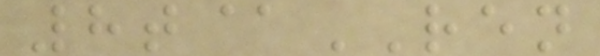8t@REN
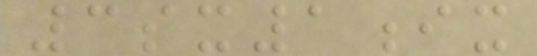3sx1ix
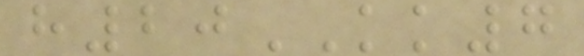h20KK7
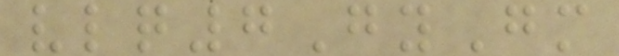vlq7GyGm
